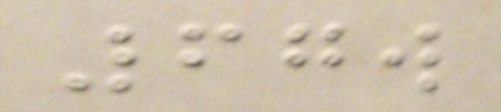67w
